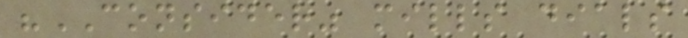"CONSIDER" mills dials
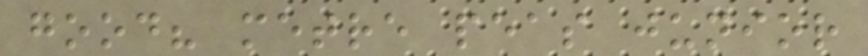good? metre peas junior
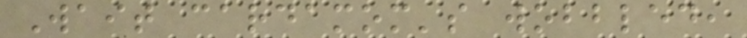Wait cardamom's wobbled,
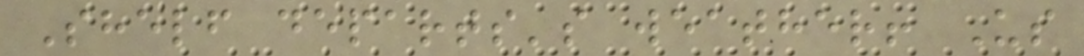Shelf departs's weather! Us
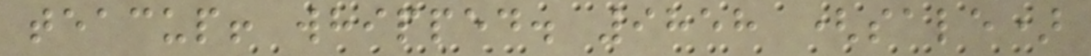teacup! whipped. 9858 (sale)
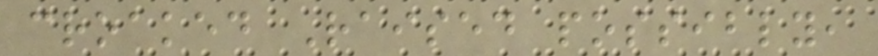croaked Raised possibly,
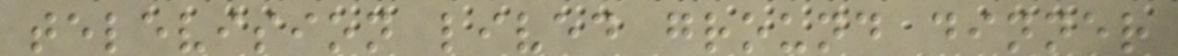television lived ground dinner
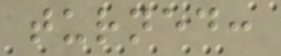turned:
